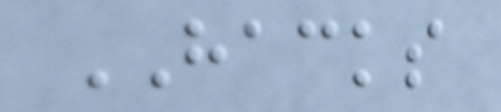HACKS
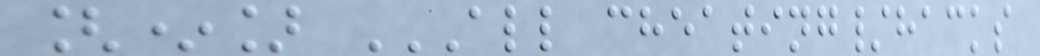[*] ALL CHEATING/HACKS
